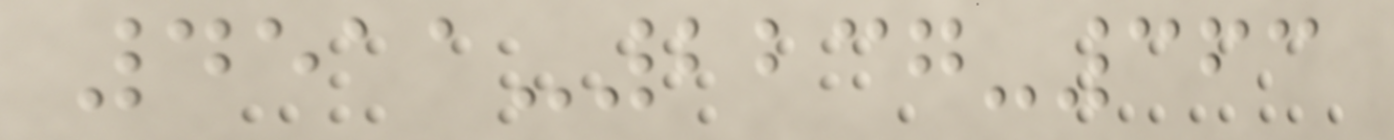4511-2237-363
